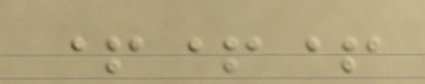+++
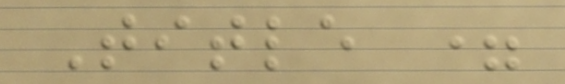Title =
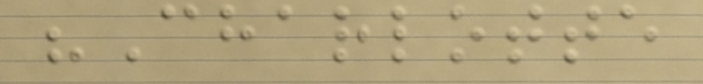"Charlotte
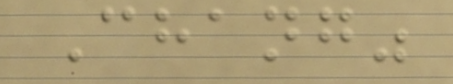Chang"
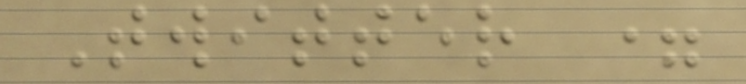Twitter =
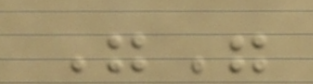""
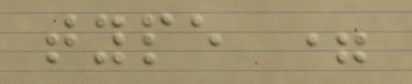type =
